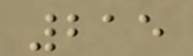215
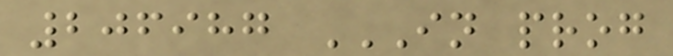206987 IN PROG
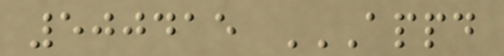500415 APPD
